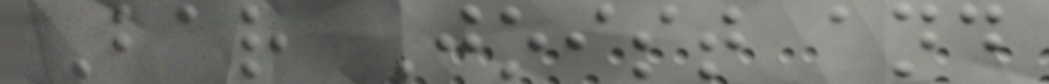Bar Joist and
